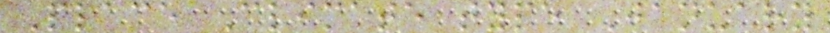Place Climate type January
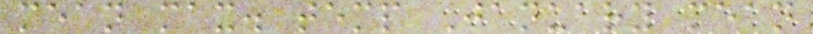mean max. temp January mean
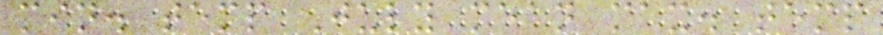min. temp July mean max. temp
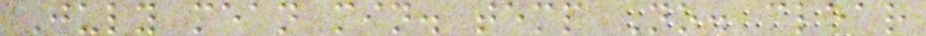July mean min. temp No. clear
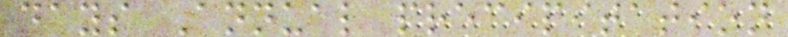days Annual precipitation
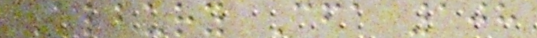Albury Cfa 108
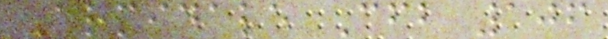Armidale Cfb 106
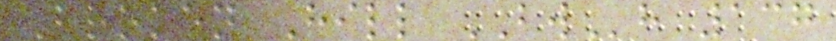Broken Hill BWh 137
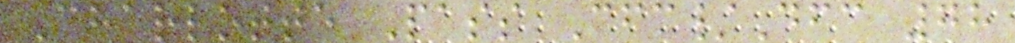Charlotte Pass Cfc/Dfc 78
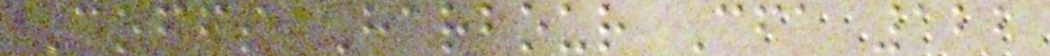Coffs Harbour Cfa 122
